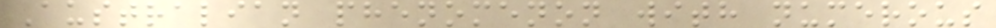Australian phenomenon with numerous
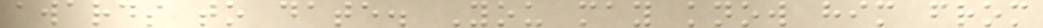awards to date. You may know him from
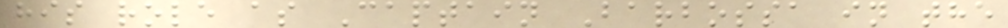his role as Captain Barbossa in the
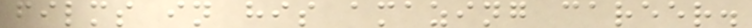films in his amazing career.
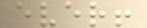ever!
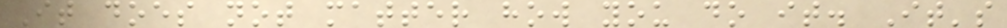It does not matter how you do it. It's
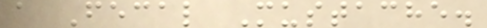a Fecal Mustache.
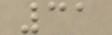31
